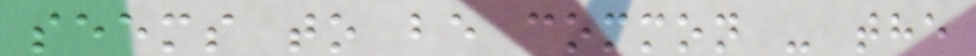seems to be common - the
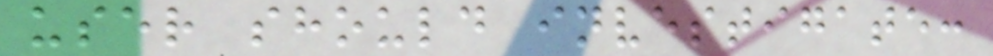user should investigate:
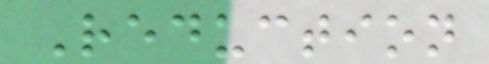Reduction
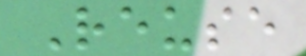Reuse
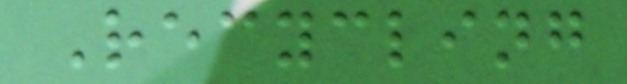Recycling
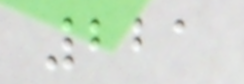221
